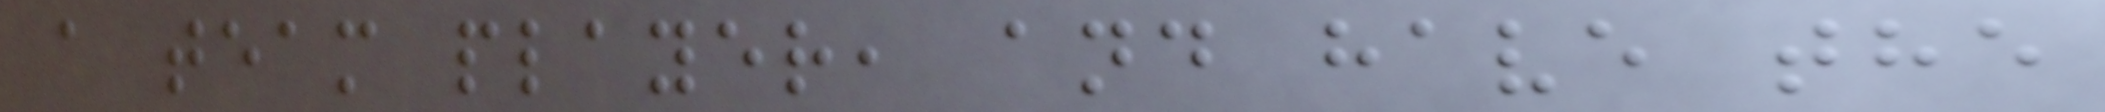a team player, and have the
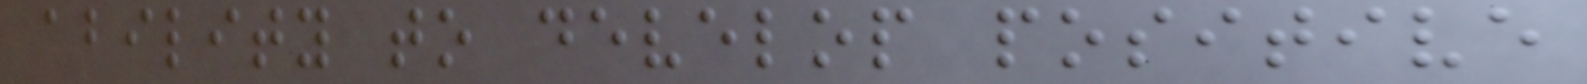ability to develop positive
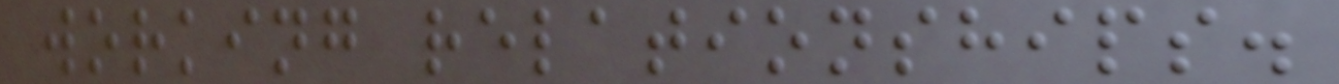working relationships.
